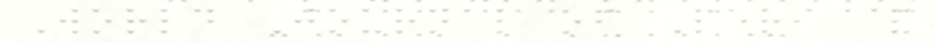World Journal of Peri &
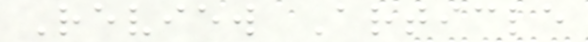Review Article
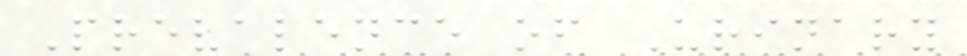Prevalence of Urinary
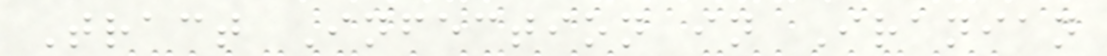Tract Infection in Iranian
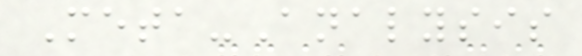Meta-Analysis
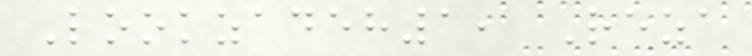Lookzadeh1, Reza
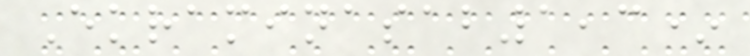Ekraminasab1,3*
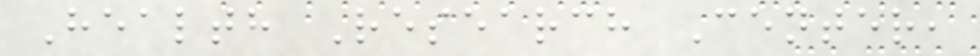Health Research Center,
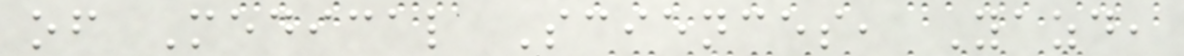of Medical Sciences, Yazd,
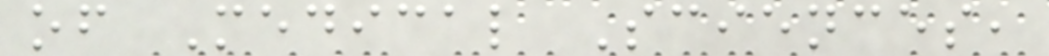of Medical Sciences,
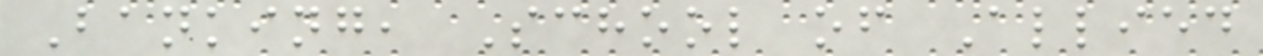Banking, School of Allied
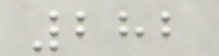282
